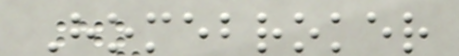Homebroker
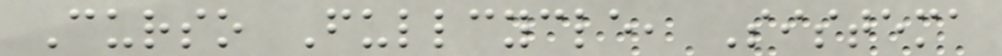Curso Fullcycle, Sistema
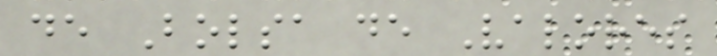de Bolsa de Valores
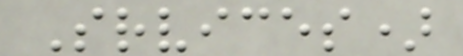Srvices)
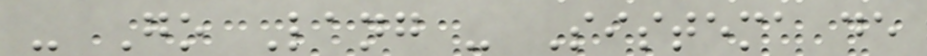- Go Lang - Sistema de
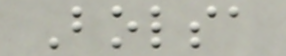Bolsa
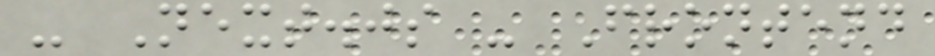- Next.js - Frontend
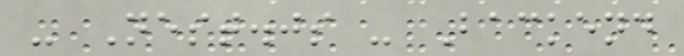- Nest.js - Backend
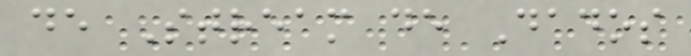de Stream de Dados
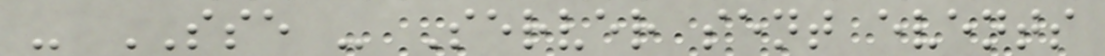- SSE - Server sent events
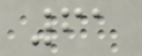61
